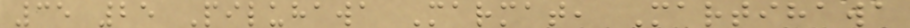35 25 Piluhawa Marmat, Martihawa
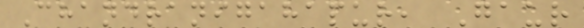Chandranigahapur, Gaur
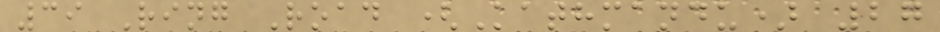39 Ring Road (Kathmandu) 27
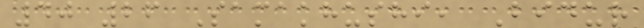40 26 Samakhushi, Bidur
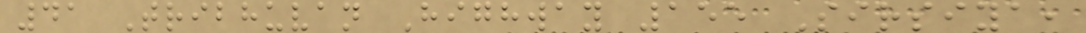41 Tribhuvan Highway 155 Sirsiya,
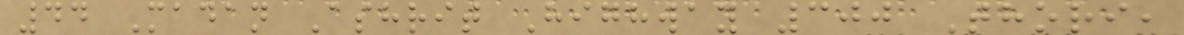44 Madan Ashrit Highway 300 Thori,
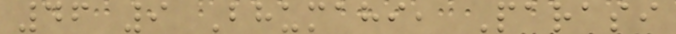46 9 Bhumahi, Parasi
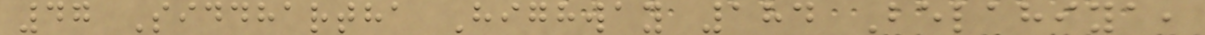47 Siddhartha Highway 184 Belahiya,
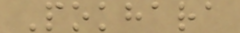Pokhara
